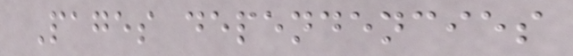Pages dependencies
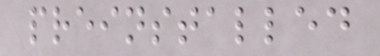preinstalled
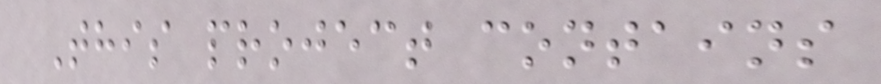This project contains
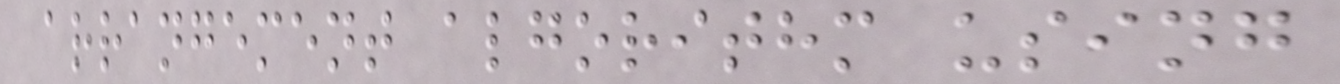arrangement algorithm using
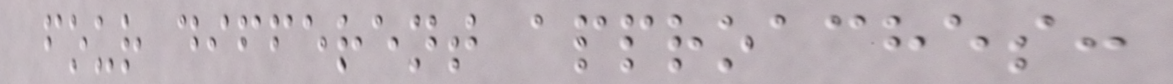four different approaches:
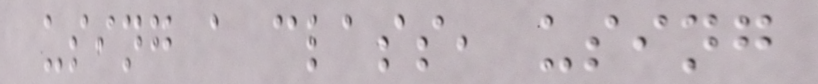using a class, using
